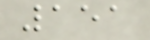151
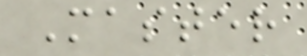Master
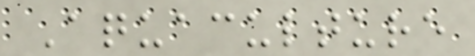Aquaculture
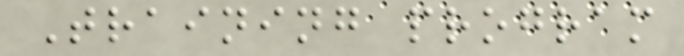Training program
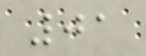01
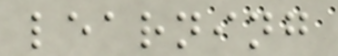learning
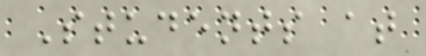Students at
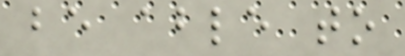be able to
